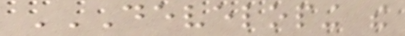DEVELOPING THE
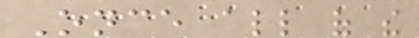Once all of the
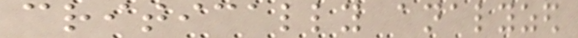critically analyzed
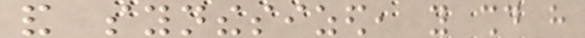and synthesized, you should have
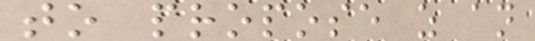to propose as an
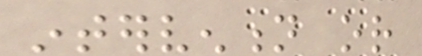intervention or
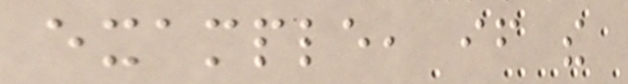example, if the
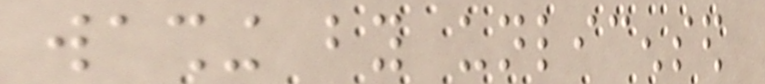washing by unlicensed
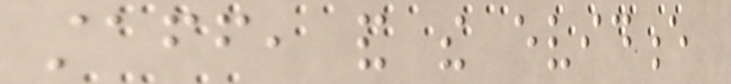staff, and the evidence
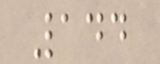144
